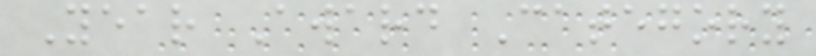Year Award Category
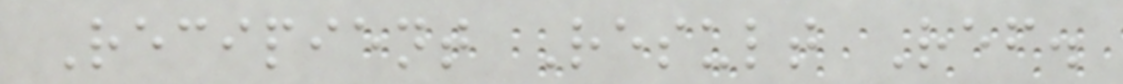Recipient Result Ref.
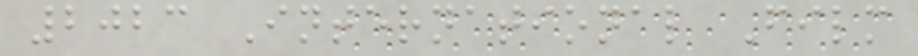2023 International Film
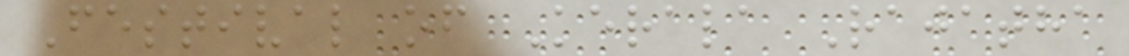Festival of Kerala Rajatha
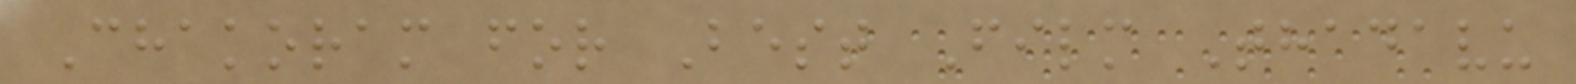Chakoram for Best Film Thadavu
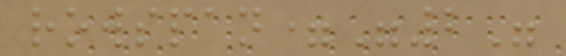rowspan="2"
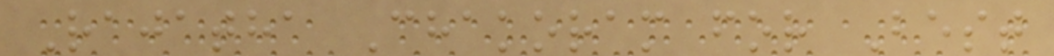Rajatha Chakoram for Best
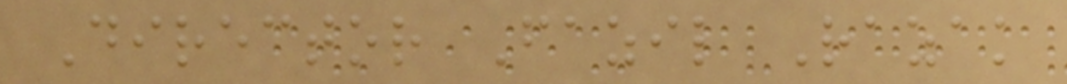Director Fazil Razak
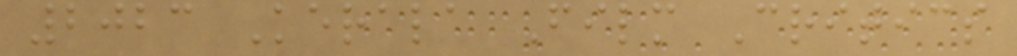2023 Kerala Film Critics
